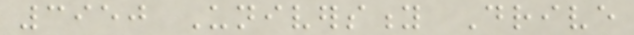3950 University Drive
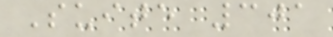Suite 301
